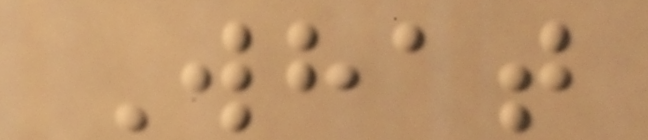What
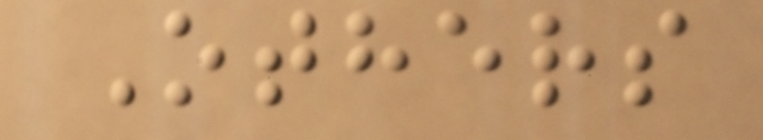Others
